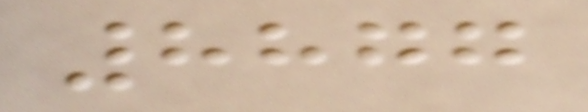8877
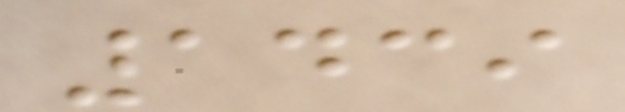1439
